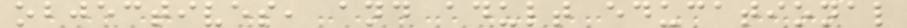objectives, and adult educational
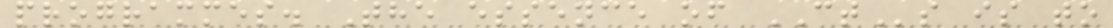programmes. The essence of CTs is to
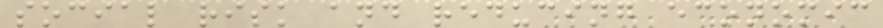social risk and reducing economic
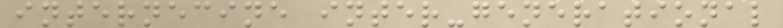internecine inter-generational
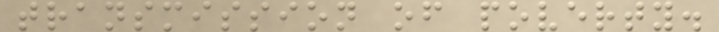transmission of poverty.
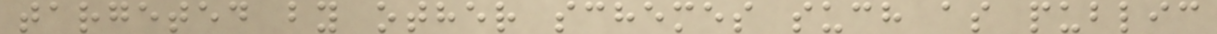targeted by other schemes such as public
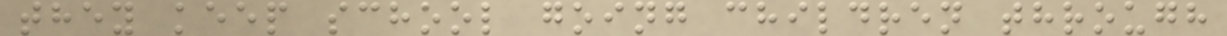they keep school going children through
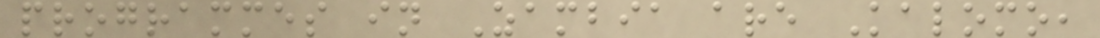programmes in Zambia are Kalomo,
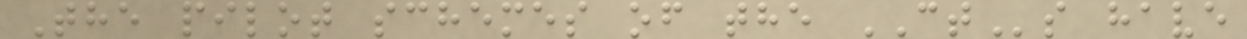The pilot schemes of the CTs have
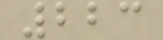223
